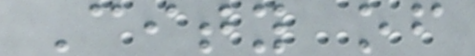City of
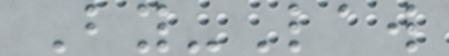By-Law
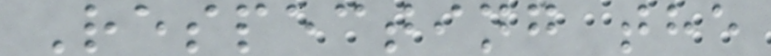Respecting the
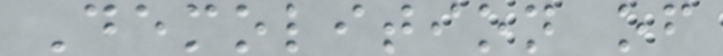Demolition of
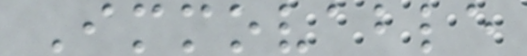Immovable
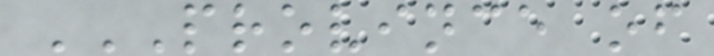PROVINCE OF
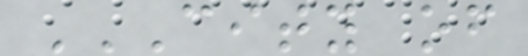CITY OF
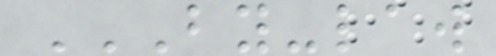BY-LAW
